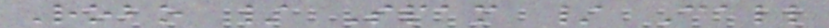Robo / Spam / Call
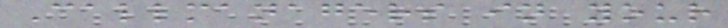Callmanagers in your
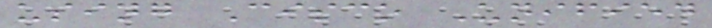using Cisco Unified
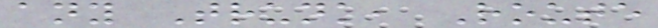any Trunk, Route
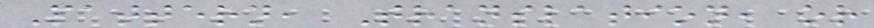Pattern, Translation, or
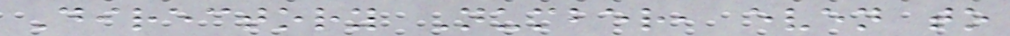Directory Number, even to
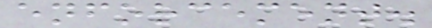enforcement.
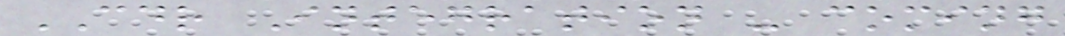CDR Integration - coming
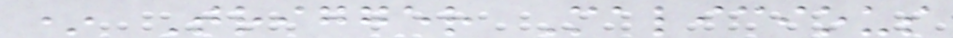* Trigger Malicious
